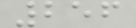256
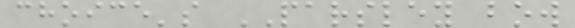choice's PARSLEY bow
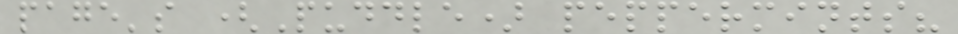page's (Puddle) peppermints?
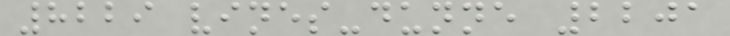8229 vines-dunne 2201
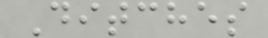Ditches
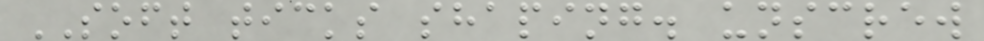SOFT ticks shaping. unscrew
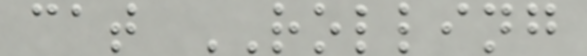cat ROLLING
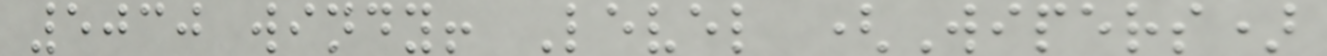5030 windy! Level (Wipers)
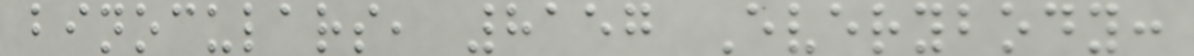binoculars, 8157 Everybody:
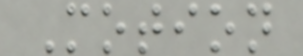Motion
